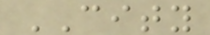CITY
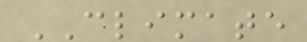CLIMATE
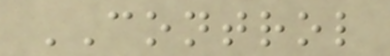CONTROL
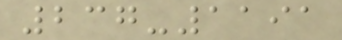237-1191
